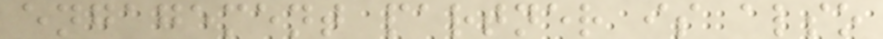engagement partner is also
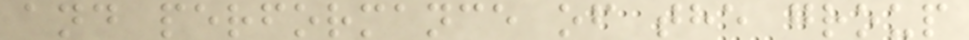and performance of the group
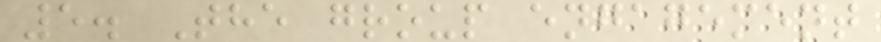5. The group engagement
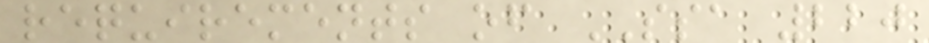requirements of SSA 220
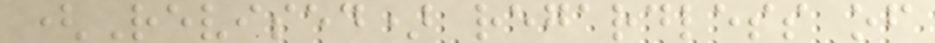(Revised) regardless of
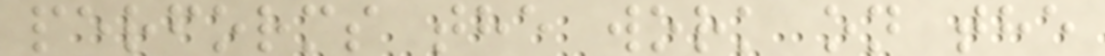performs the work on the
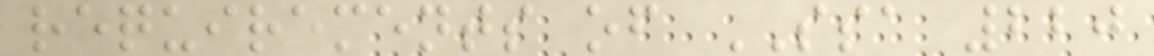requirements of SSA 220
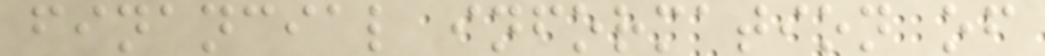financial information of
